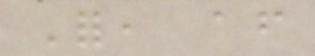For, after
